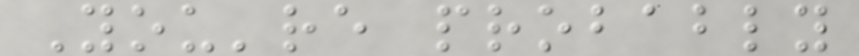You're probably
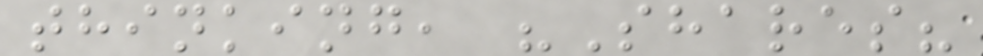thinking, "Shares?
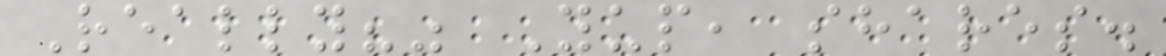Really?" Yup, shares.
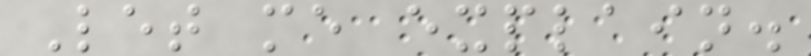Let me explain.
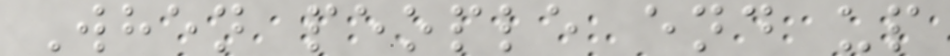When people end up
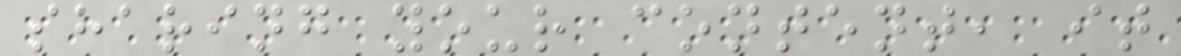sharing your content, it
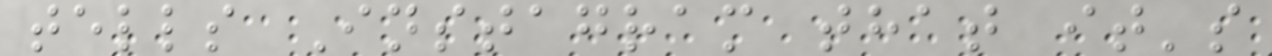tells Instagram that it's
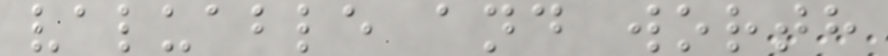valuable and worth
